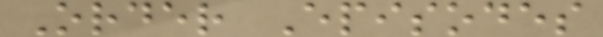Order Episodes
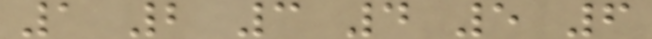1 2 3 4 5 6
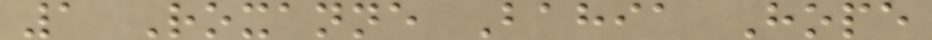1 Roxanne Bahia Hope
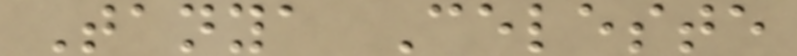Tanya Celeste
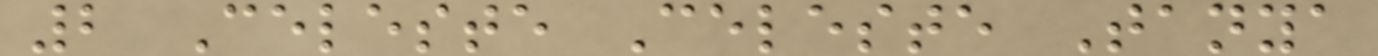2 Celeste Celeste Tanya
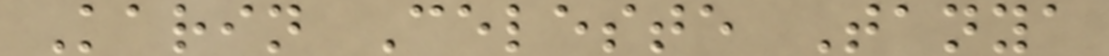Karin Celeste Tanya
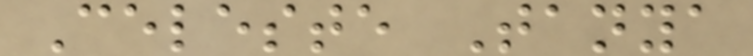Celeste Tanya
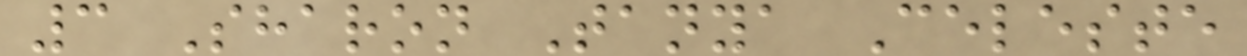3 Sharon Tanya Celeste
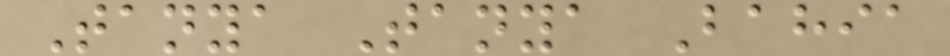Tanya Tanya Bahia
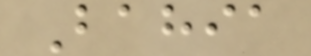Bahia
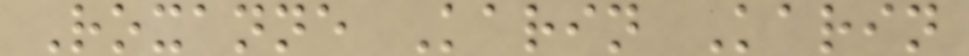Roxanne Karin Karin
